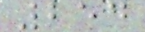254
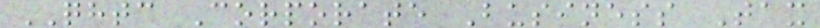QHTC Corporate Business Tax
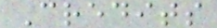Credits
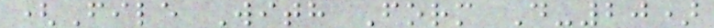(File With Form D-20)
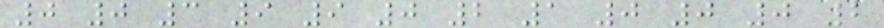0 0 3 9 9 0 2 1 0 0 0 2
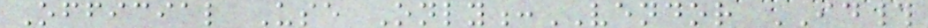Official Use Only:VENDOR ID#
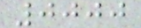0000
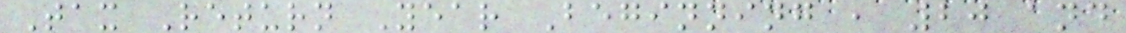Tax Return Year Beginning , 20 and
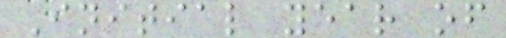Initial year of
